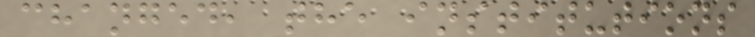changed, the institutions
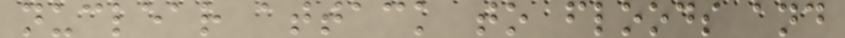nuclear attack to floods and
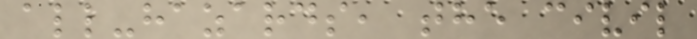all-hazards, the civil
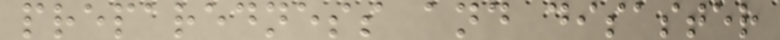preparedness and disaster
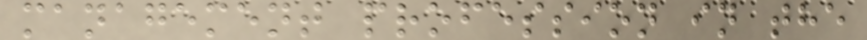management profession in the
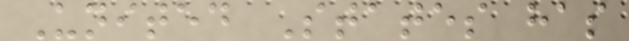United States has
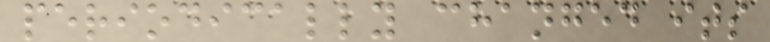periodically changed its
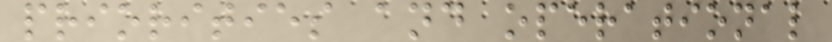priorities and operational
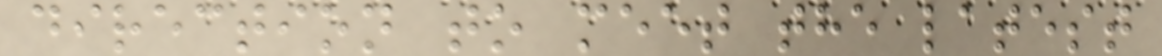direction to meet the latest
